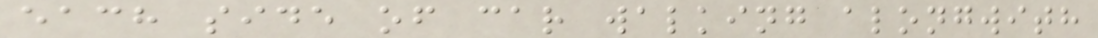each side of car walking alongwith
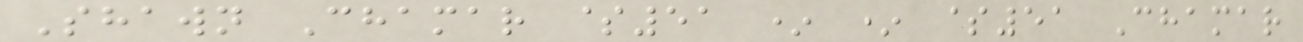Shawn Chamar $51 * * $51 Chamar
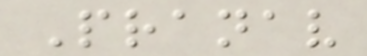Pranav
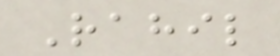Rahil
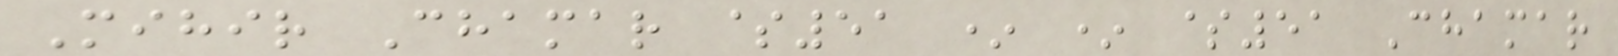Mihir Chamar $51 * * $51 Chamar
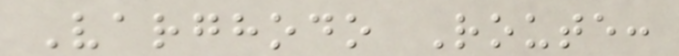Varghodo Route:
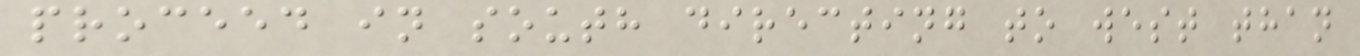proceed in south directing to west than
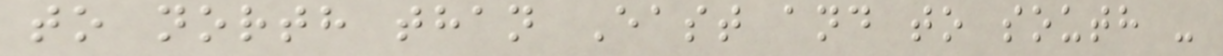to north than East and to south -
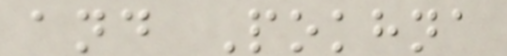and Pokhna
